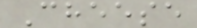Cheese
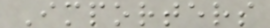Importers
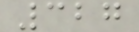327
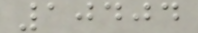10404
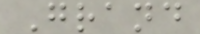Grand
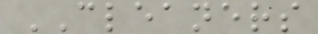CLEANERS
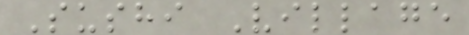Sushi Village
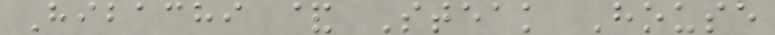Hibachi & Steak House
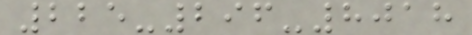225-296-8018
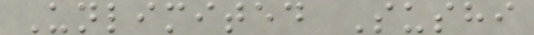Unlimited Sushi
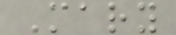Mary
